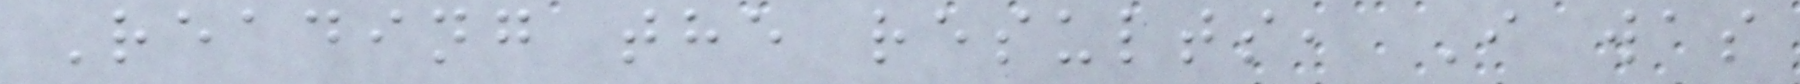Reading the results, I was
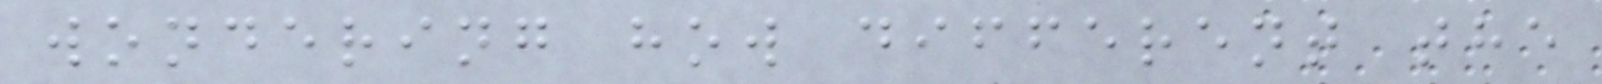wondering how different the
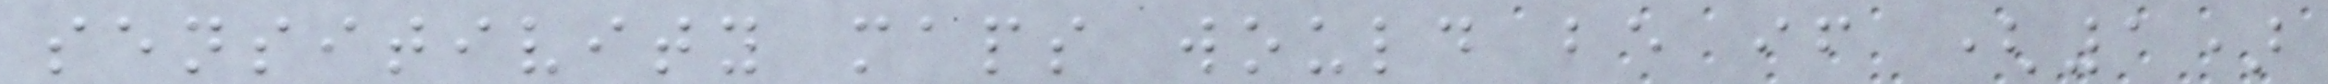sensitivity maps would be if (1)
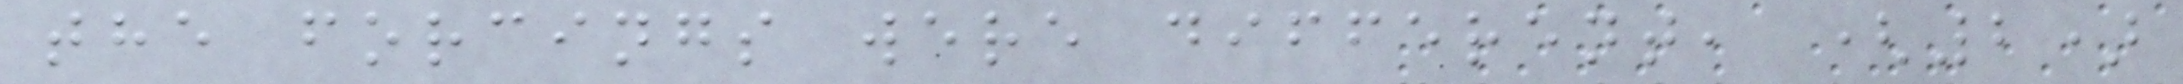the forcings were different, (2)
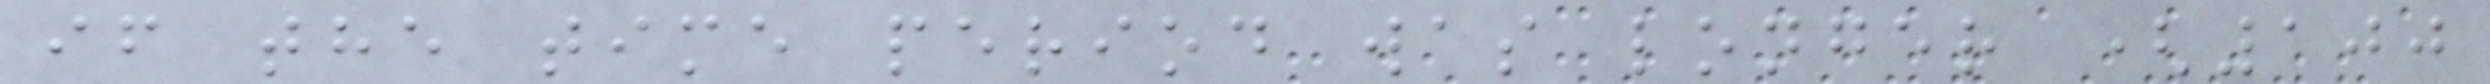if the time period was longer (100
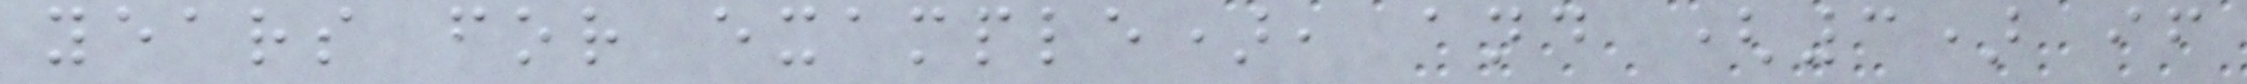years for example), and (3) if
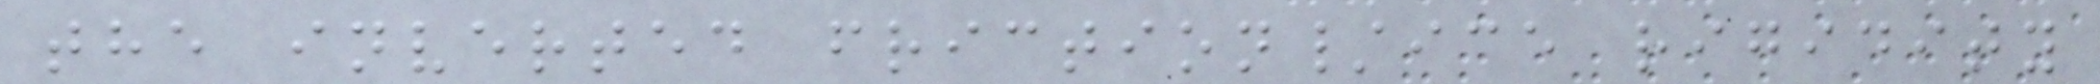the inverted friction/ice rigidity
